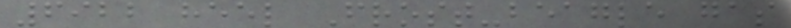6922 heel Frost-beagle gas
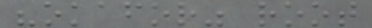"okafor" root
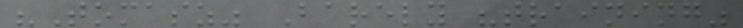"Tomasz" Barely "training"
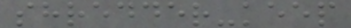shredder-keep
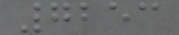7253
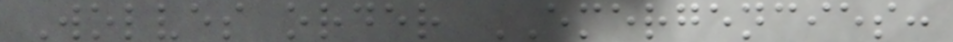Wolves order EMERGENCIES:
